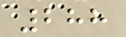288
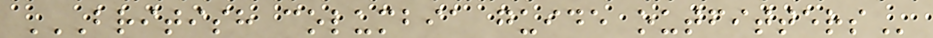BRITISH COLUMBIA GUIDE OUTFITTERS
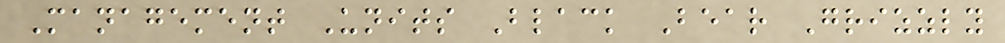Management Units Black Bear Grizzly
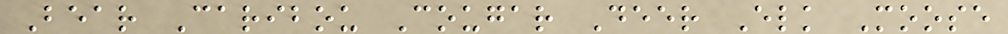Bear Caribou Cougar Deer Elk Moose
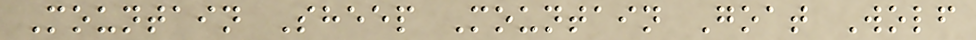Mountain Sheep Mountain Goat Wolf
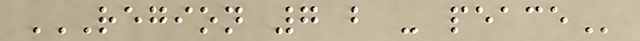REGION 7 B - PEACE
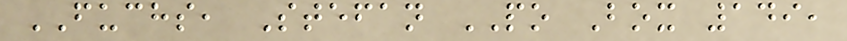FUCHS, Stefan PO Box 149,
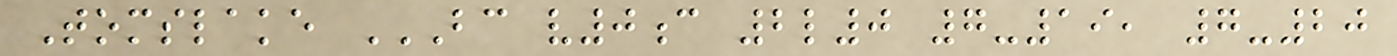Tomslake BC V0C 2L0 7-19, 7-20
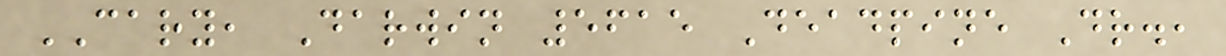CARY, Darwin 5615 Deadpine Dr.,
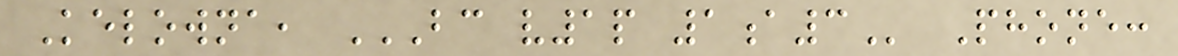Kelowna, BC V1P 1A3 Phone:
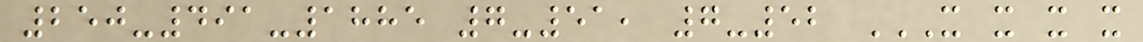250-491-1885 7-51, 7-52 X X X X
